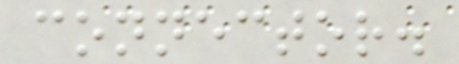connector.
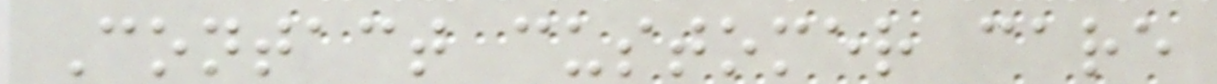Contact customer care
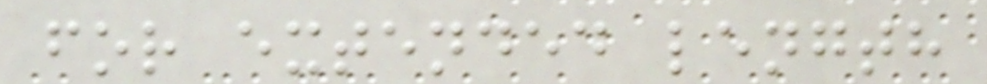for extended length
